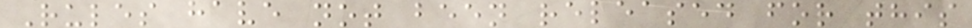Rules have not been released for this
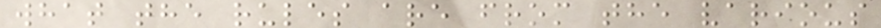what the rules are from the various
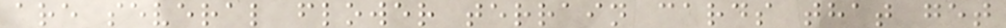are several flower terrain cards that get
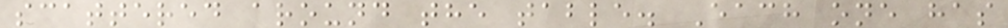scattered around the table. Each one has
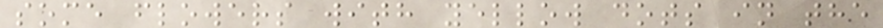some flowers with yellow dots in the
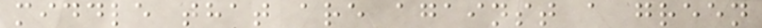middle that are against a green
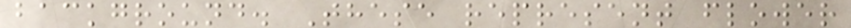background. These represent flower
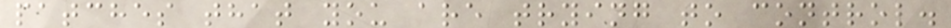patches that you are trying to control.
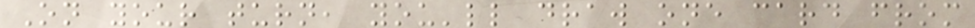On your turn, you'll draw one card from
